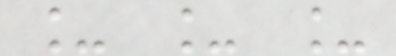_ _ _
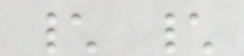\ \
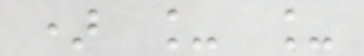) _ _
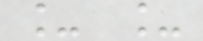_ _
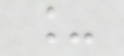_
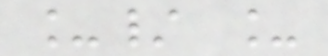_/ _
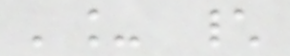'_ \
